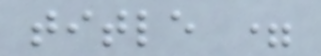title =
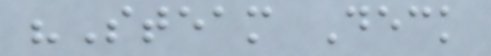"Steam Deck
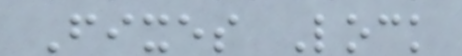Fixes Lock
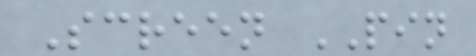Screen PIN
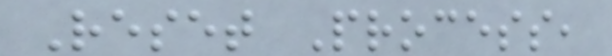Reset Process,
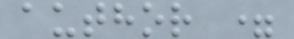author =
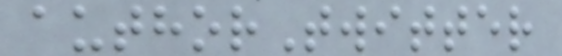authorTwitter
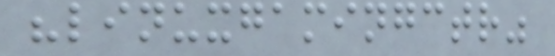"linuxgamingctr"
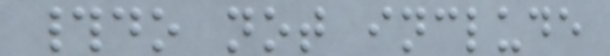#do not include
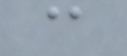@
